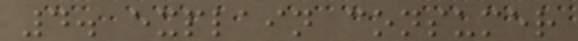4. explain consumer
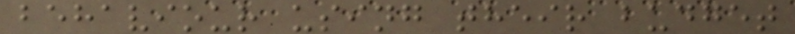behaviour using their budget
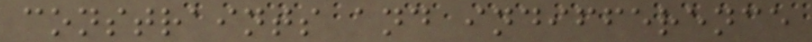constraints and indifference
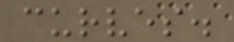curves.
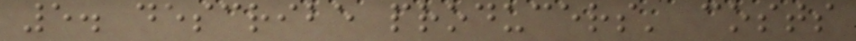5. describe producers' costs
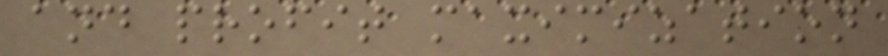and profit maximization
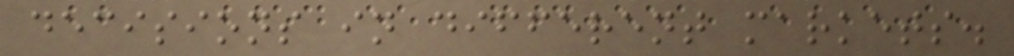decisions in different markets.
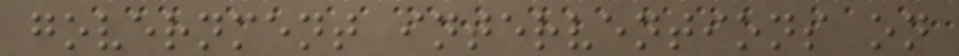government interventions on
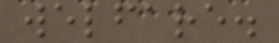welfare.
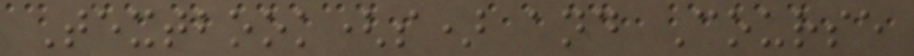Textbook(s) and Course
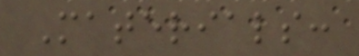Materials:
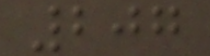207
